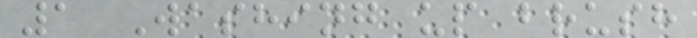1 Washing up brush
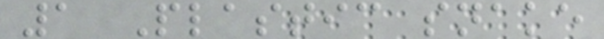1 Plastic snake
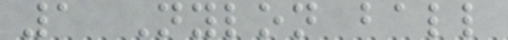1 Nylon ball
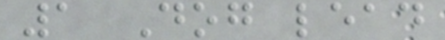1 Dog lead
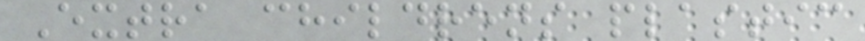Extra childrens plastic
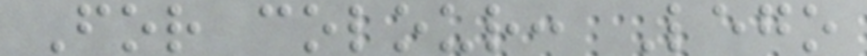For colour: Lego
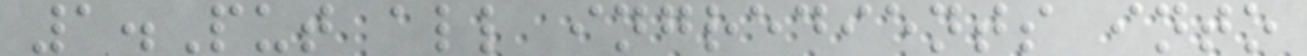1.Put all ingredients into
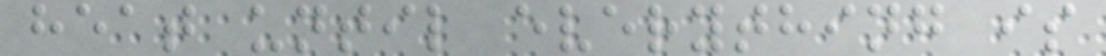heat until everything is
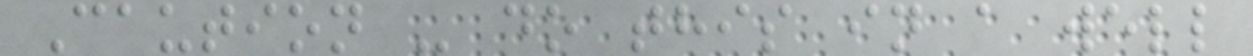Caution - do this in a well
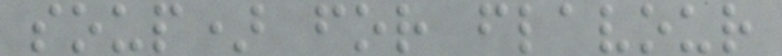soup) for flavour
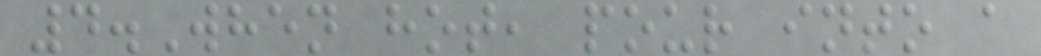4.When hot, pour into a
